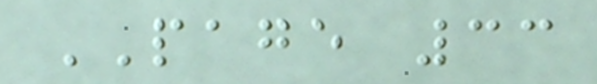PAGE 33
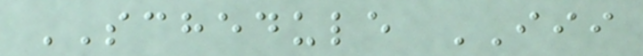SCHEDULE III
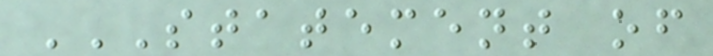STATEMENT OF
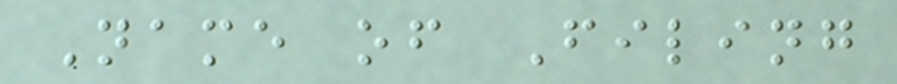Name of Filing
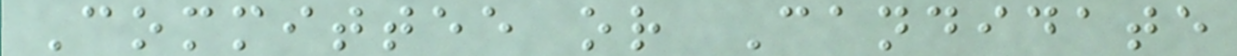Committee or Candidate
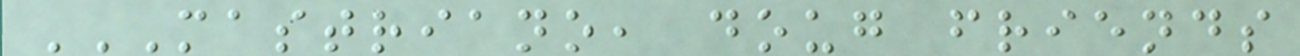MASTRIANO, DOUG FRIENDS
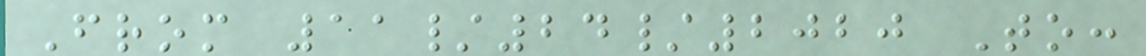From 11/24/2020 To:
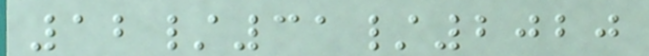12/31/2020
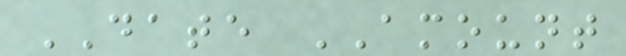DATE AMOUNT
